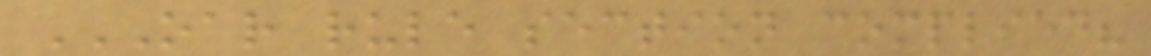OAR RULE SECTION COMPLIED?
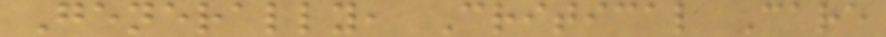Generally, Critical Care
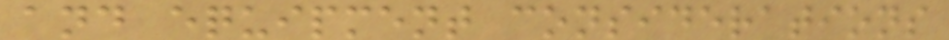and equipment considerations
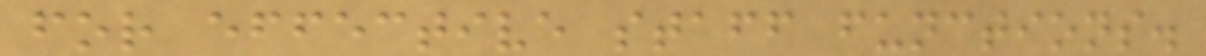for effective staff functions.
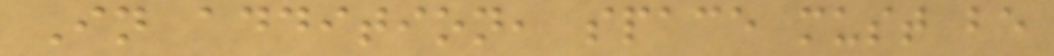In addition, space must be
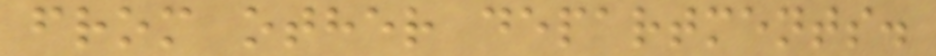from other departments.
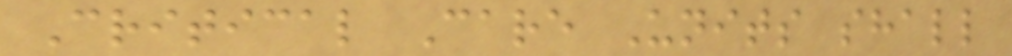Critical Care Units shall
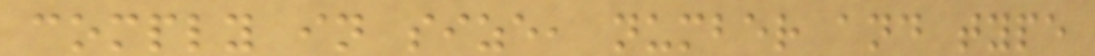comply in size, number and type
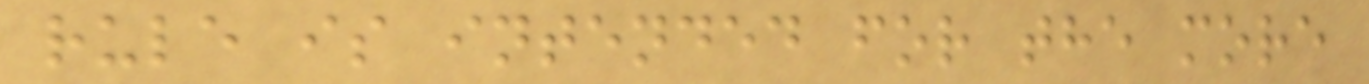rule is intended for the more
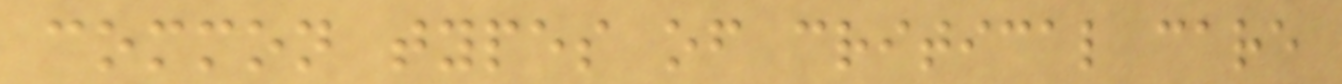common types of critical care
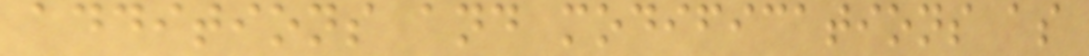additions and modifications as
